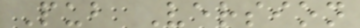Pub Version
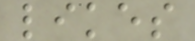likes
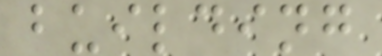building
